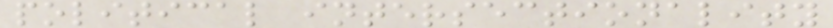political intersectionality
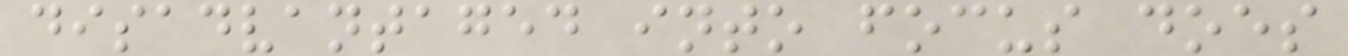disadvantaged into focus does
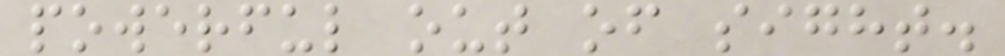powerful out of sight.
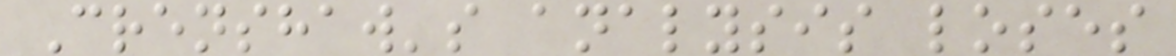Crenshaw's analysis loses
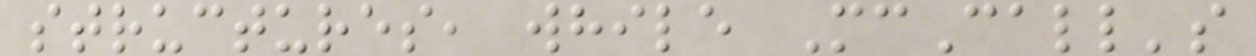structures, while McCall's
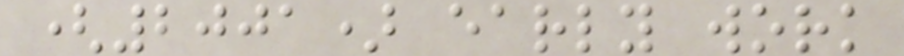(2001) early work
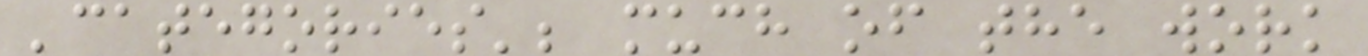'categories'; much of the work
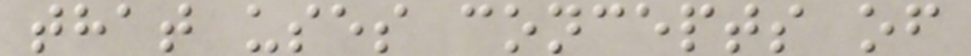that uses concepts of
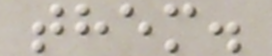them.
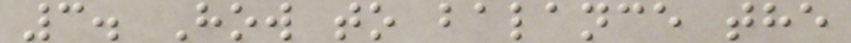3. How to balance the
